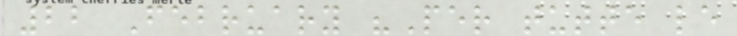22 February "Per tutte le
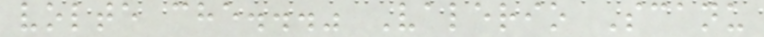volte che..." Valerio Scanu
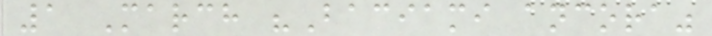1 March "Baciami ancora"
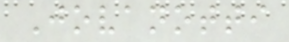Jovanotti
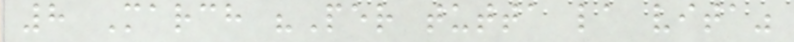8 March "Per tutta la vita"
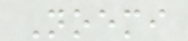Noemi
